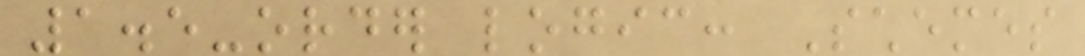1.5-order logic: Schemes
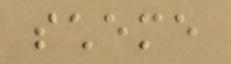scheme
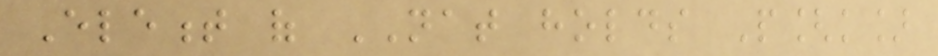Element of NAT holds P[k]
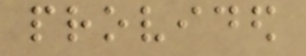provided
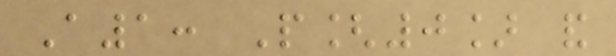A1: P[0] and
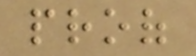proof
